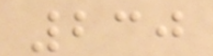230
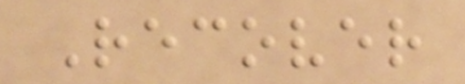Recover
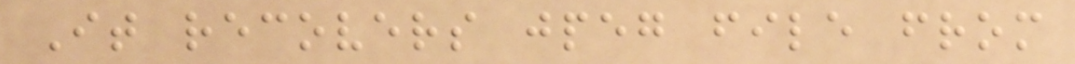It recovers jpeg file from
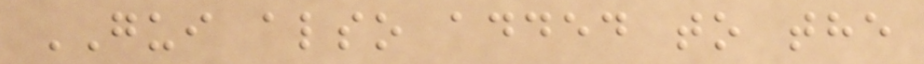GUI also added to the
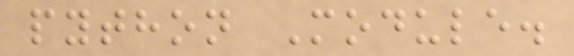python Module.
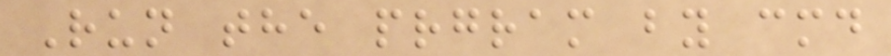Run the prgram by cmd
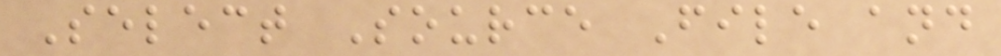Select Source File and
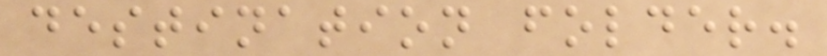destination folder.
